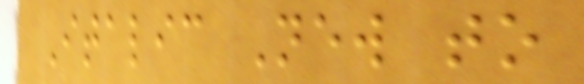Italic New to
